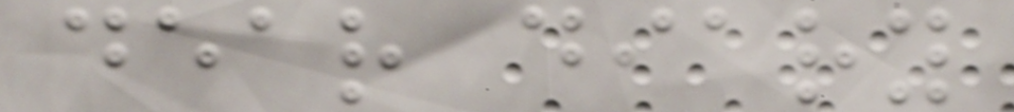dear diary
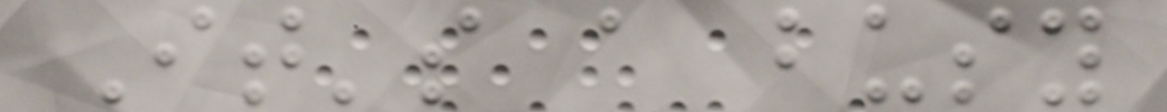It's a busy
